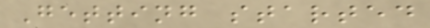Getting started
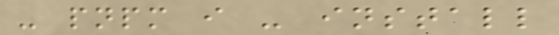- pnpm i - install
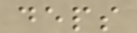deps
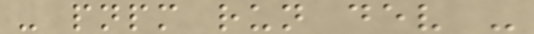- pnpm run dev -
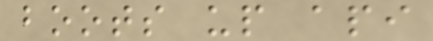boots up api
